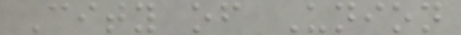City of Union
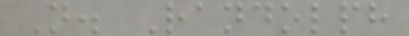N. Randolph
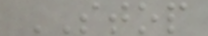STOP
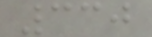330
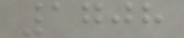1708
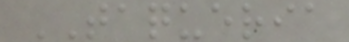TAQUERIA
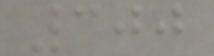300
